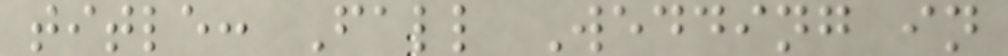title: Fall Wedding in
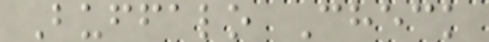Buffalo Check
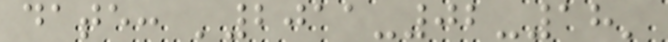date: '2011-02-18'
